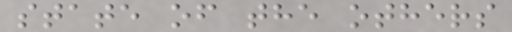state of the others
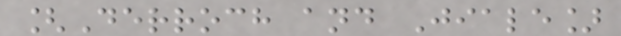[Derroch and Jiale]
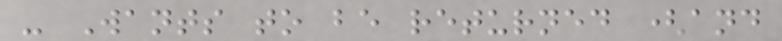- Wants to be returned (and
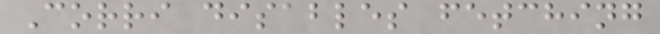Corri disables fetching
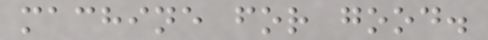machine for good.
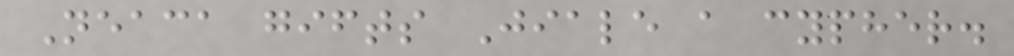Neaca gifts Jiale a cypher.
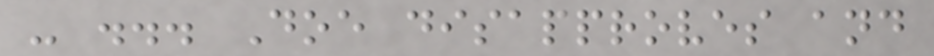- ... Doe disapproves and
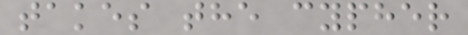takes the cypher
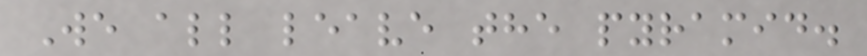We all leave the pyramid.
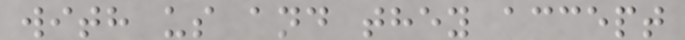with us and they accept
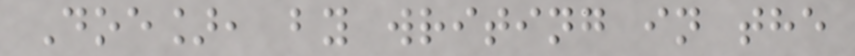Doe], by writing in the
